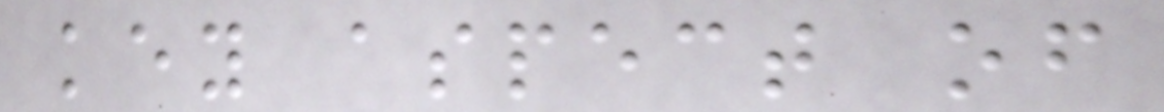key aspect of
